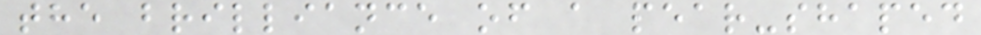the brilliance of a pear-shaped
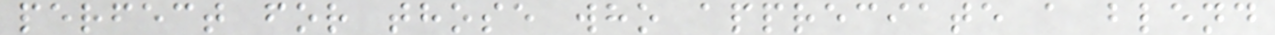perfect for those who appreciate a blend
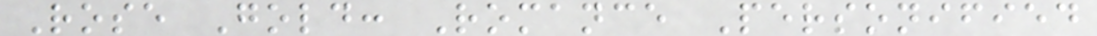Rose Gold: Romance Personified
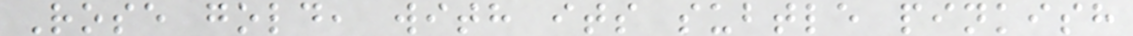Rose gold, with its subtle pinkish
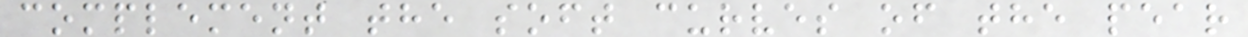complement the soft curves of the pear
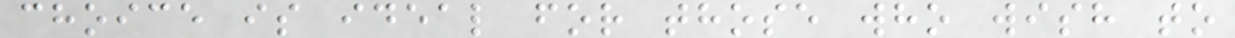choice is ideal for those who wish to
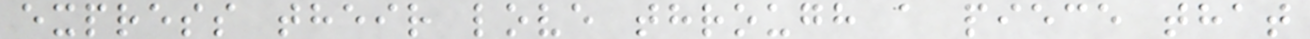express their love through a piece that
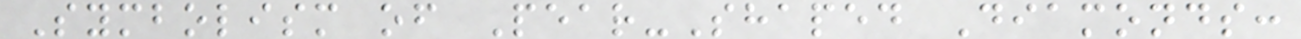Symbolism of Pear-Shaped Diamonds:
